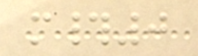m#0
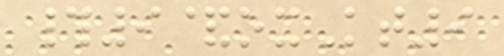#9&oxKt9
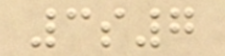3s7
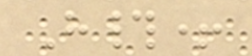H#+
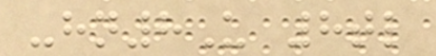-hn8U 8tl
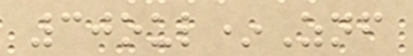30oul*Znf
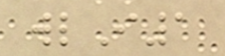wlI1
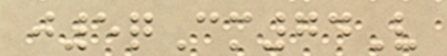j5qCm74V
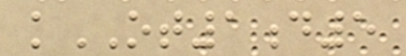kOT1d5
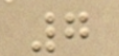7
